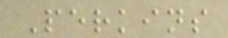Perkins
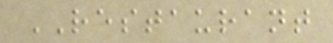RESTAURANT
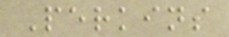Perkins
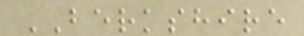BERKSHIRE
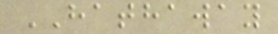HATHAWAY
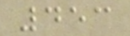453
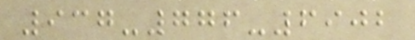937-776-6902
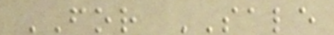FOR SALE
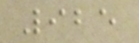925
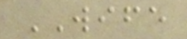WIFE
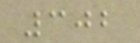302
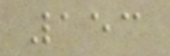153
